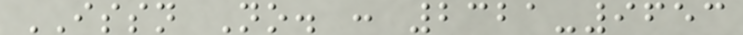ISSN No. : 2321-9653
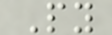Py
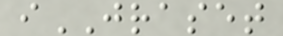iJRASET
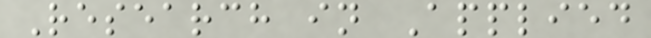Research in Applied
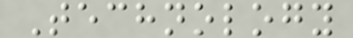Technology
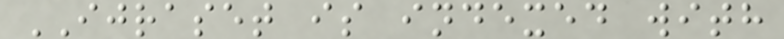IJRASET is indexed with
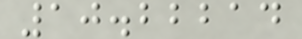10.22214
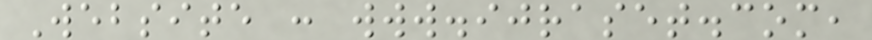Website : www.ijraset.com,
